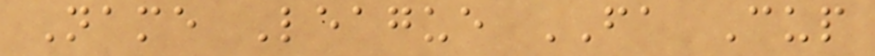Name League FA Cup
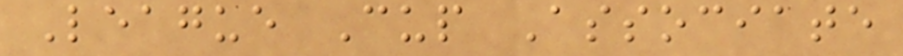League Cup Associate
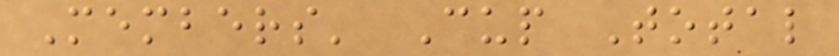Members' Cup Total
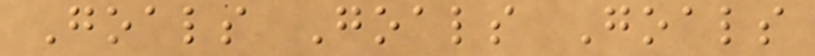Goals Goals Goals
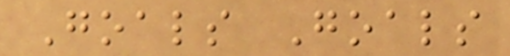Goals Goals
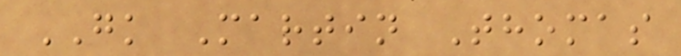GK Martin Thomas
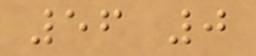56 0
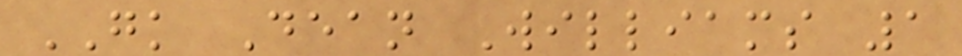GK Dean Williams 1
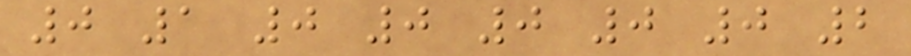0 1 0 0 0 0 0 2
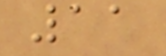11
